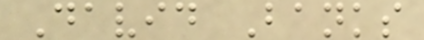David Banks
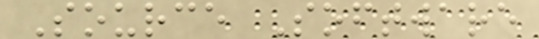Source Software
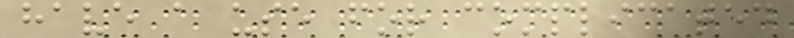have a use for complicated
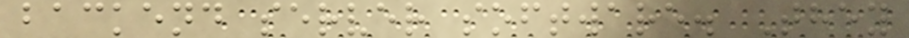backend server software. They
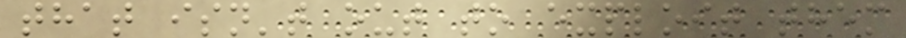that isn't out to exploit them
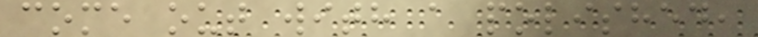come out with a polished,
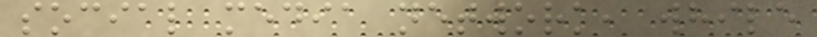social media network, while
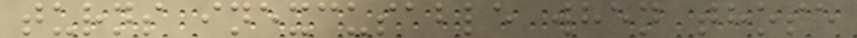turns inexcusable when those
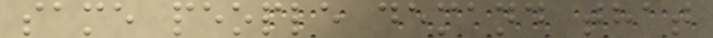same people demand that
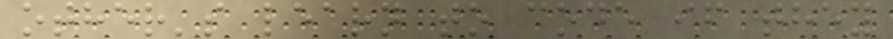other's learn to code if they
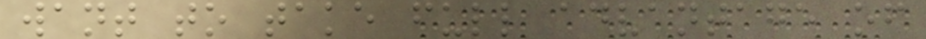want to take full advantage of
